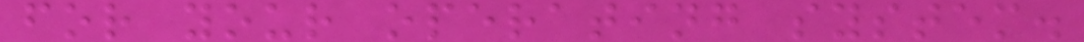for your operating system.
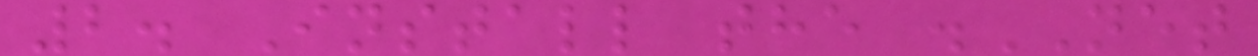2. Install the .NET
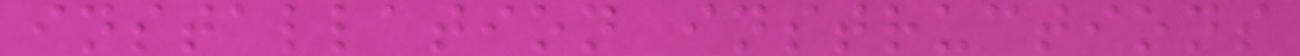installation instructions
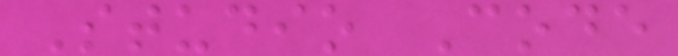Studio Code
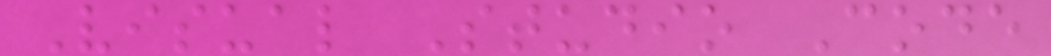Visual Studio Code
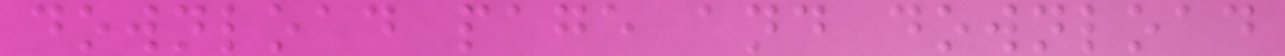download page and download
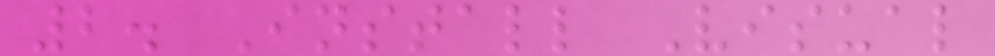2. Install Visual
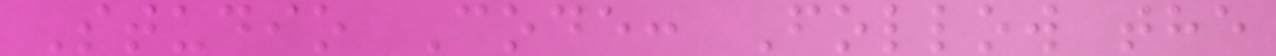Studio Code: Follow the
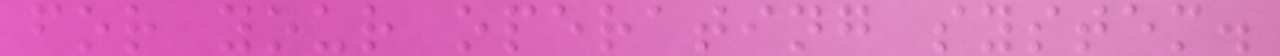for your operating system.
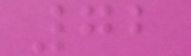72
